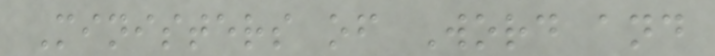Ministers of Word and
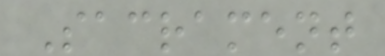Sacrament
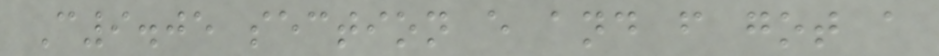C9.05 section e and f got a
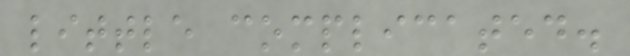little complicated.
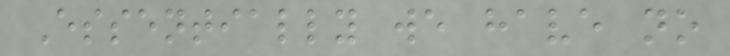Essentially we have no
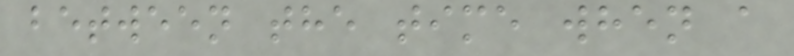between the time when a
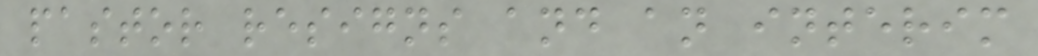pastor resigns and an interim
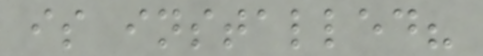is installed?
